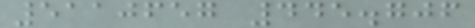5110657 445.706
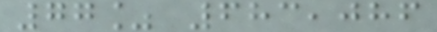77% 683,086
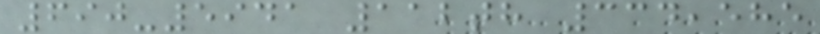690-5941 112th 334,585
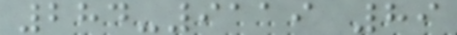284-9119 89
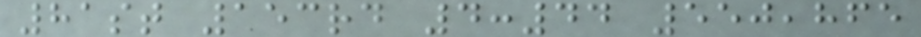81st 153rd 4:44 550,865
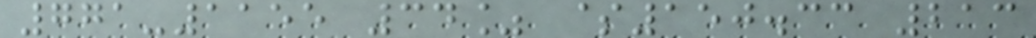771-1155 34% $150.33 213
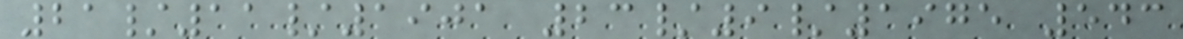21/11/1901 23/9/1975 543
